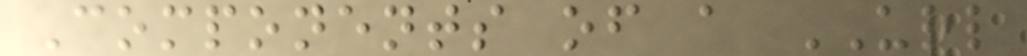Components of a URL
